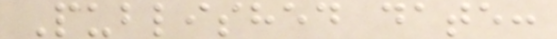Published date:
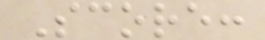Score:
